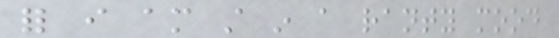for i am still in a ranty mood
